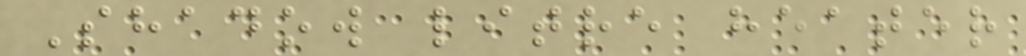Shadow litre heater
